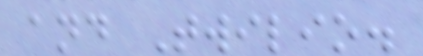and Twilio.
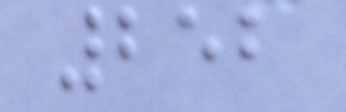252
